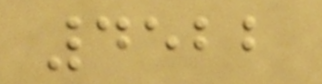4522
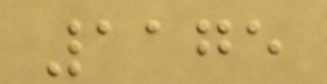1175
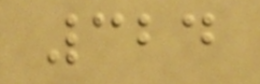324
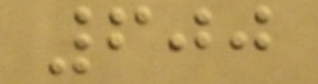600
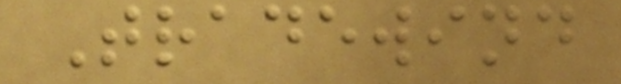Tradewind
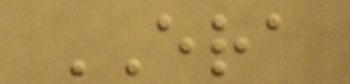ERA
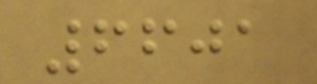6601
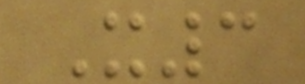X3
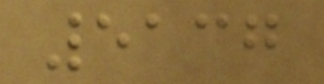5137
